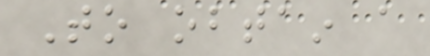To obtain a
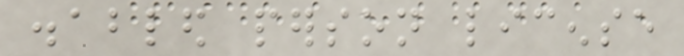disabled person license
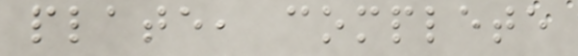plate, complete
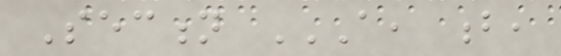Section A, B,
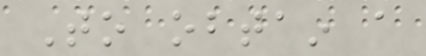To obtain a
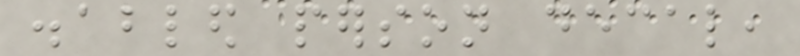disabled person decal,
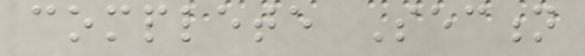complete Section
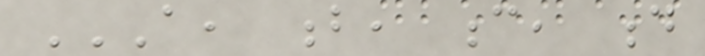A, B, C, D
